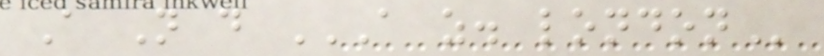A N d A Z. LONDON
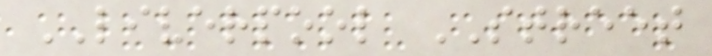LIVERPOOL STREET
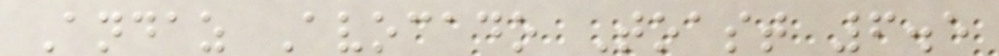Andaz Avocado Toast 6.5
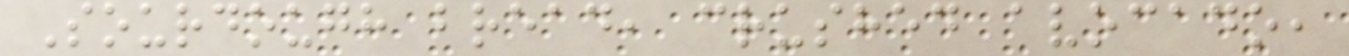Sourdough bread, crushed avocado,
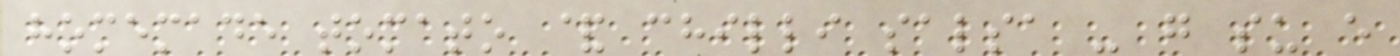homemade tomato & chilli salsa - g su e
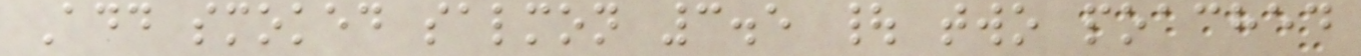Add smoked salmon 3.5 | two poached
